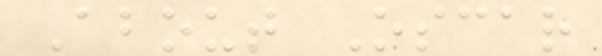About Oscar
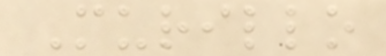Murillo
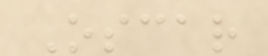Oscar
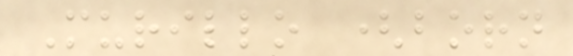Murillo (born
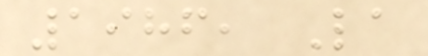1986, La
